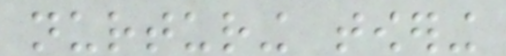nurturing towering
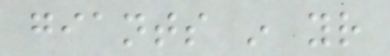giants in your
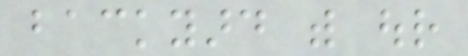backyard with our
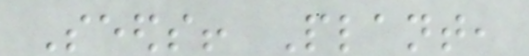Seeds! Plant,
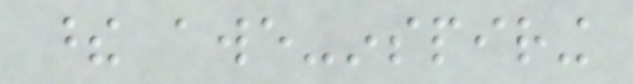these awe-inspiring
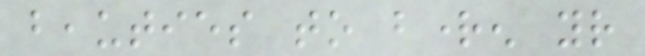beauties to brighten your
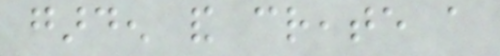garden and create a
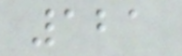121
